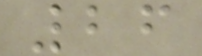26
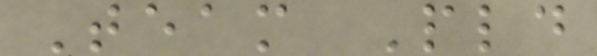Team Pld
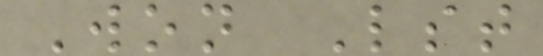Won Lst
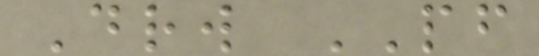Drw PF
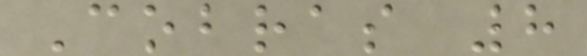Cobras 8
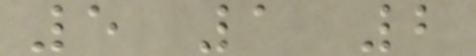5 1 2
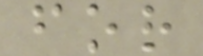for
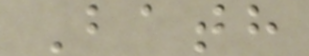Bath
